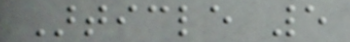Article 5
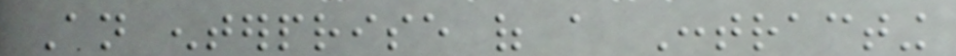An enterprise of a Contracting
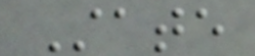State
